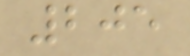205
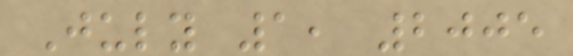July 1, 2005
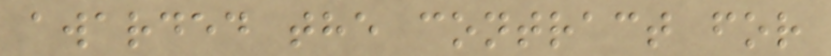awarded the contract for
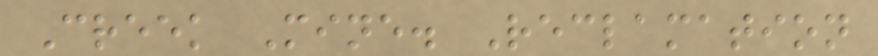Creek Mine. Reclamation
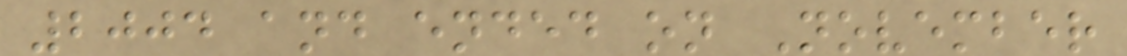2004 and ended on November
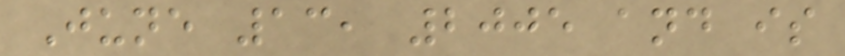June 13, 2005 and is
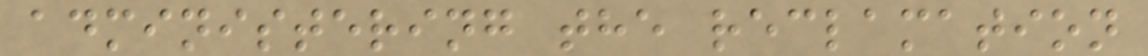administering the reclamation
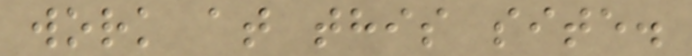work at this site.
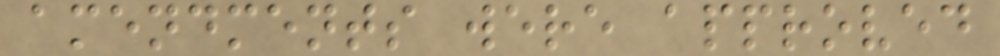amendments were approved
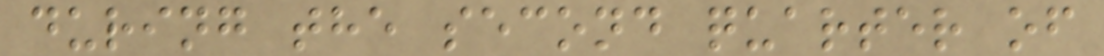during the second quarter of
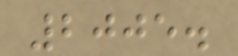2005.
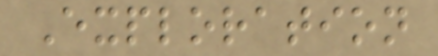Exploration
